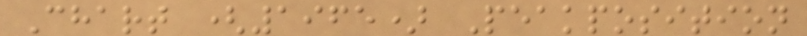Chart (1965) Peakposition
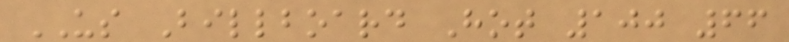US Billboard Hot 100 66
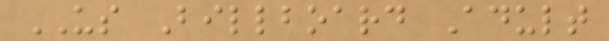US Billboard Adult
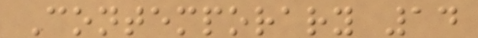Contemporary 14
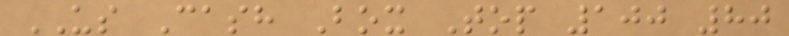US Cash Box Top 100 80
